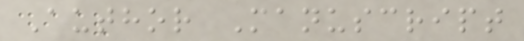Author Manuscript
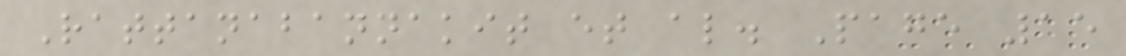Rattanabannakit et al. Page 15
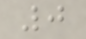0
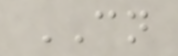CN
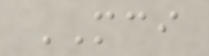MCI
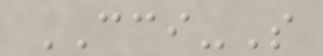CCI-S
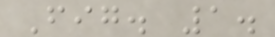Fig. 1.
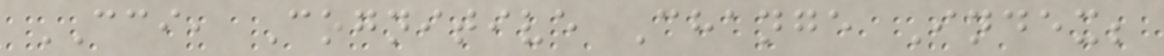CCI, Cognitive Change Index;
